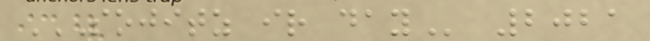SOJITZ IR DAY 2021
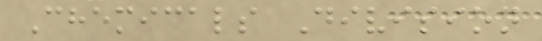Chemicals Division
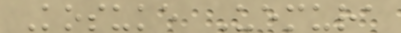Kosuke Uemura
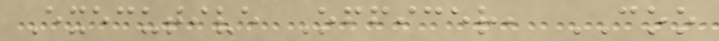Executive Officer, COO
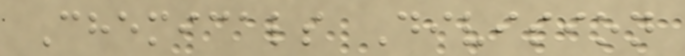Chemicals Division
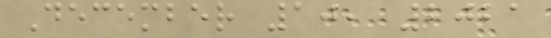December 10, 2021
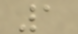1
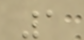1
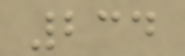234
